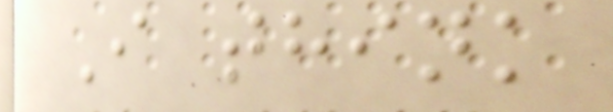I think
